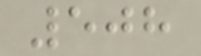508
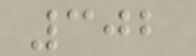302
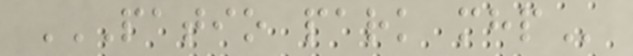PATIO PARK MHP
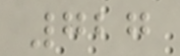727
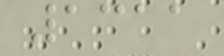1311
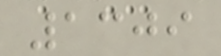1309
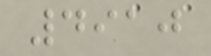4910
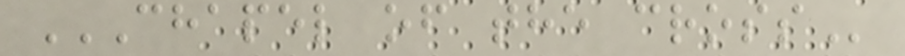CHAPEL OF THE CROSS
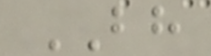BH
